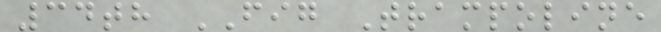34th FIG Trampoline
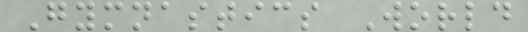Gymnastics World
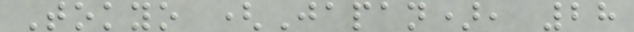Tokyo (Japan), 28
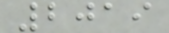2019
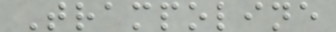Trampoline
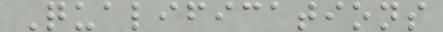Qualifications
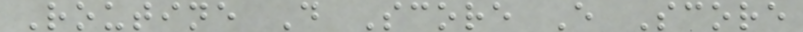Routine D Score E Score
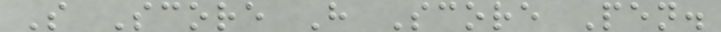S Score H Score Pen.
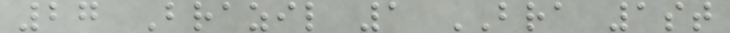27 Brazil 1 BRA 1st
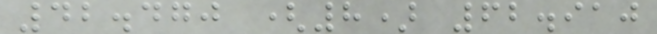42.470 (8) 62.910
